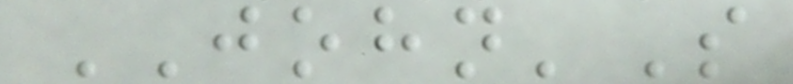JOHN'S
